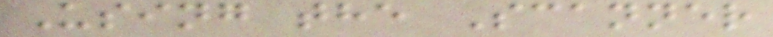Using the Scanner
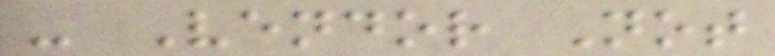- Vendor Not
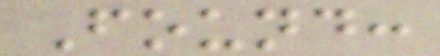Found:
